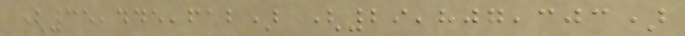(35,445,612) (29,807,303)
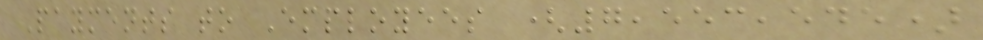Payments to Employees (7,553,545)
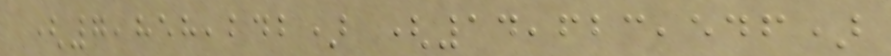(7,858,242) (14,623,546)
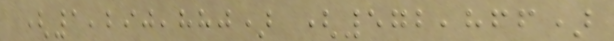(1,290,880) (572,866)
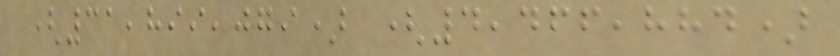(31,899,079) (4,466,884)
